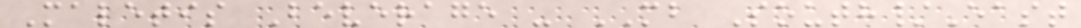Maletis Beverage - MB South/East
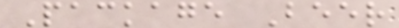Package Beer
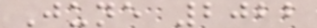June 2022
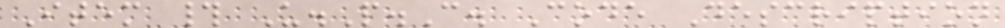Item # U.P.C. Code Description
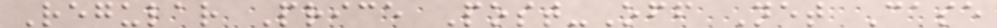Regular Price Post-Off Net Case
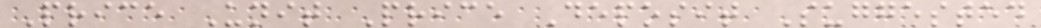Price Unit Price Deposit Suggested
